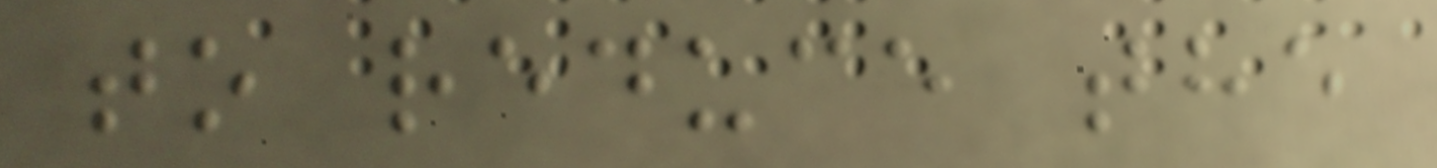to reduce the
